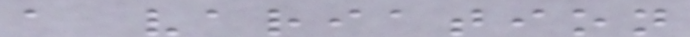a variation
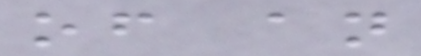of an
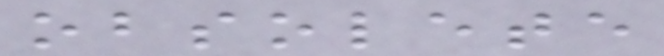obsolete
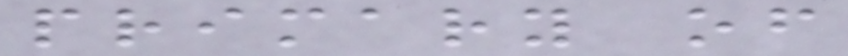primary of
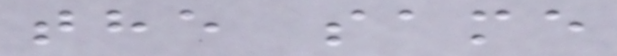the same
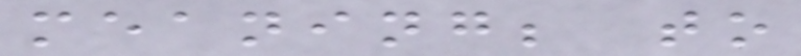meaning; to
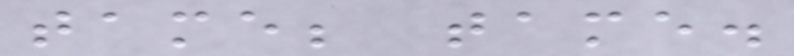tame; tame.
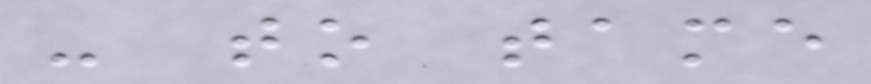- to tame
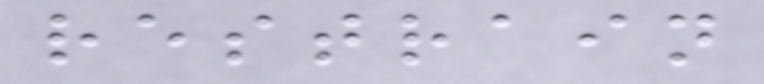restrain
